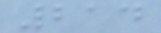214
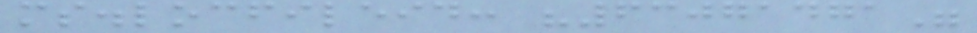ms.locfileid: "63071471"
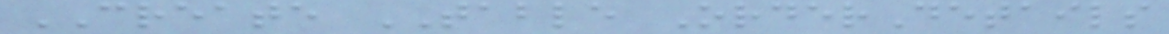CREATE TABLE OrderDetails
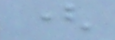(
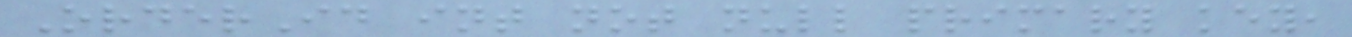OrderId int not null primary key,
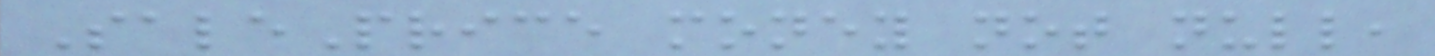SalePrice money not null,
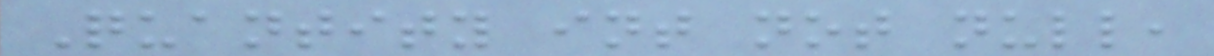Quantity int not null,
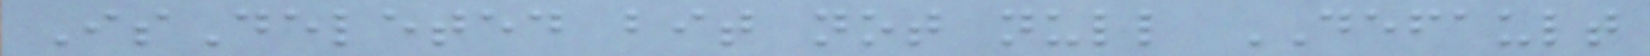IsDeleted bit not null DEFAULT
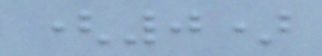(0)
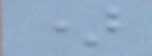)
